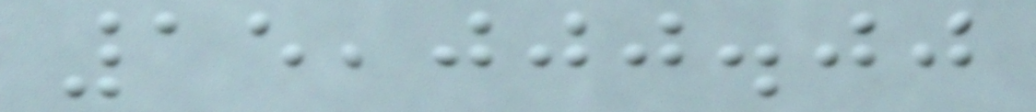15,000.00
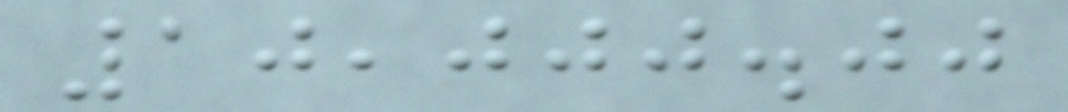10,000.00
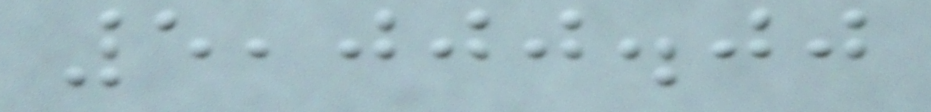5,000.00
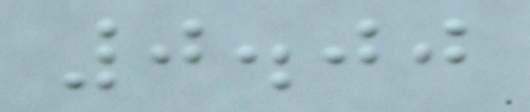0.00
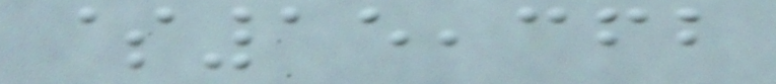$15,362
